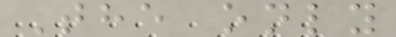The only
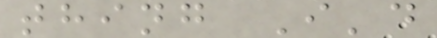thing I'd
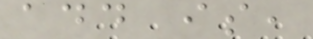add is,
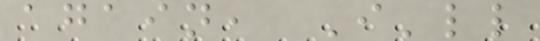again, I'll
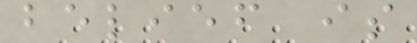belief is
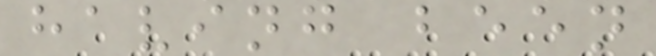having been
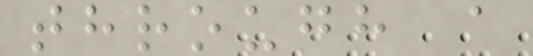through a
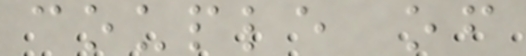couple of
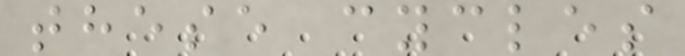these cycles
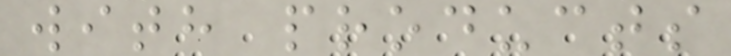with products
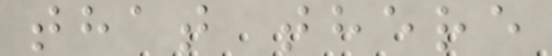that there
